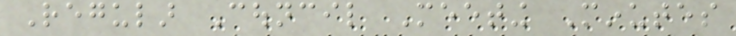Regular Council Meeting Minutes
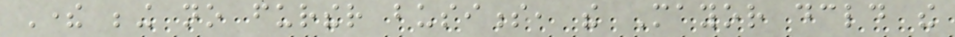There being no further business, the Mayor declared the
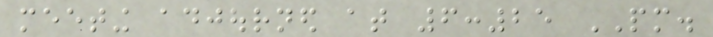meeting adjourned at 6:25 PM.
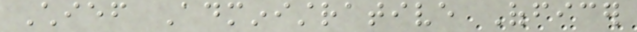Chief Administrative Officer
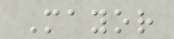Mayor
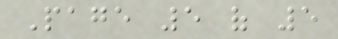Page 5 of 5
